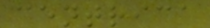centrica
